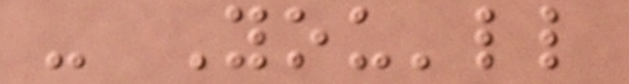- You'll
